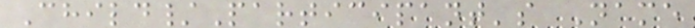Child/Participant's Name
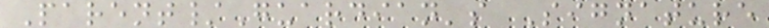Parent/Guardian's Signature
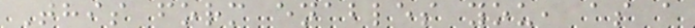This form enables you, as a
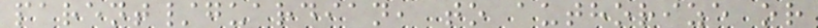parent/guardian, to authorize or
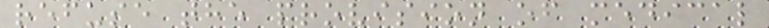refuse the provision of medical
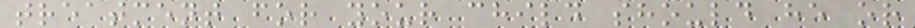treatment for your child should he or
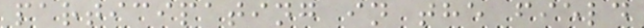participating in the field
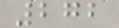272
